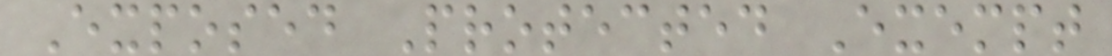Exposed Protected Exempt
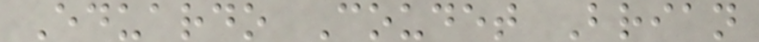Eduardo Coudet Brian
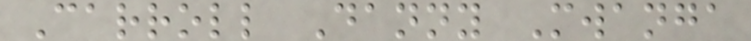Carroll Danny Mwanga
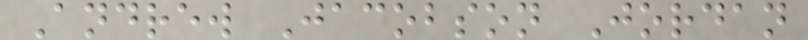Andrew Jacobson Jordan
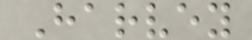Harvey
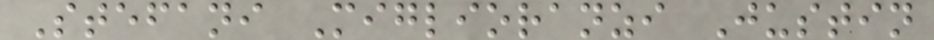Stefani Miglioranzi Justin
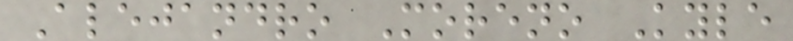Alejandro Moreno Kyle
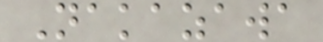Nakazawa
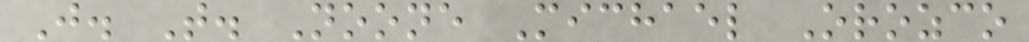J. T. Noone Michael Orozco
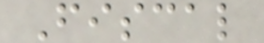Fiscal
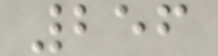256
